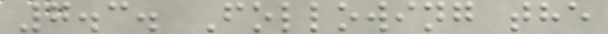7.3. Following the
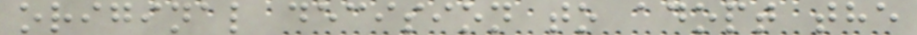original decision to adopt the
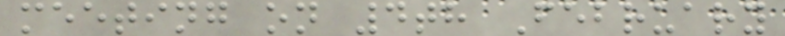meeting on 4th February
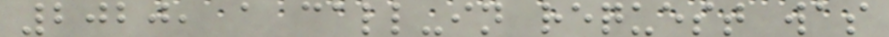2020, a call-in request was
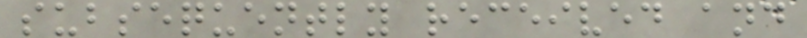subsequently received and
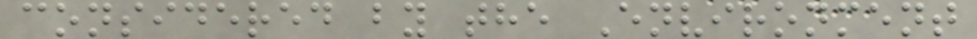considered by the Environment
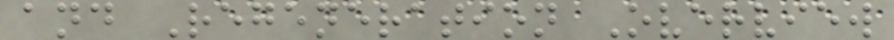and Regeneration Overview
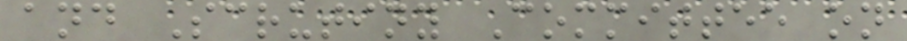and Scrutiny Committee on
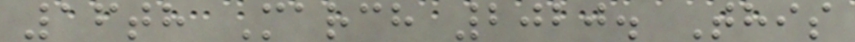16th March 2020. This
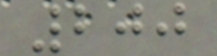200
